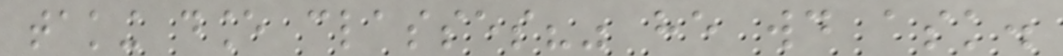taking dance classes?" he would ask.
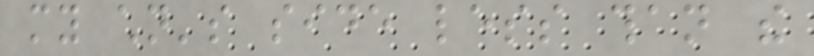my children's side less than the
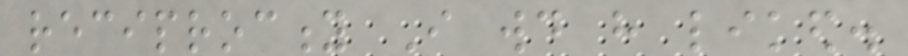reciprocity I would have liked.
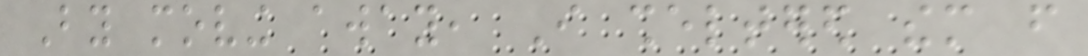By moving away, I sheltered them from
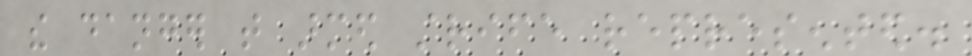the danger that armed strife represented.
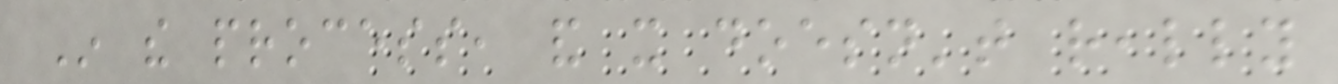In the process, and it doesn't really
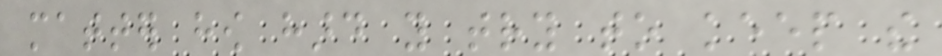matter how hard you try to keep the
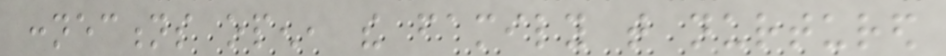connections open, the family that nurtured
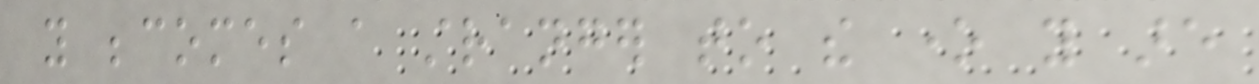you becomes a stranger to the one you are
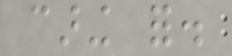caring for.
